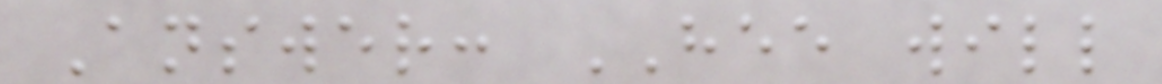Answer: HEE will
